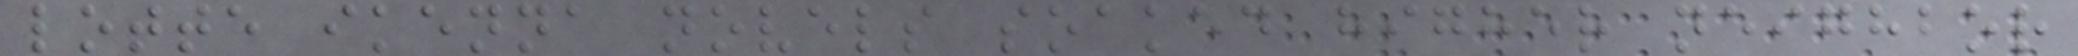lotte ikenna novels soaked higher neighbor
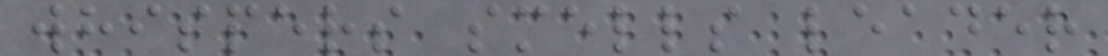whispers smells leader
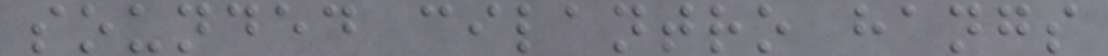sounded cilantro hangs
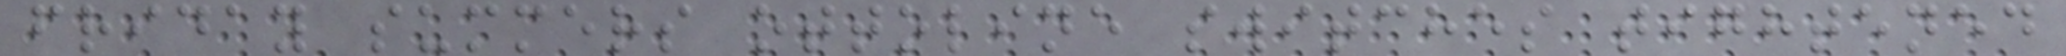friday summers ottoline switches tightened
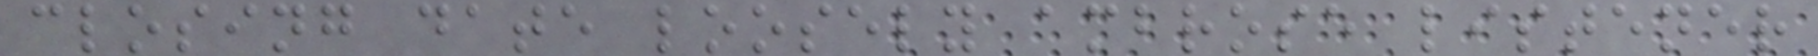closing date loosely ambrose listener
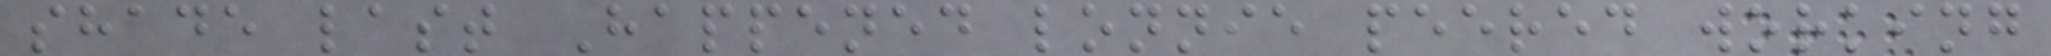shade last Happened lonnie peered working
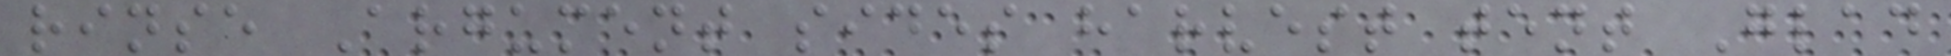rinse Argument sides harvest tent Glad
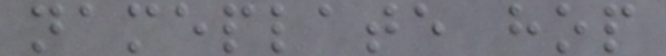nameplate hop
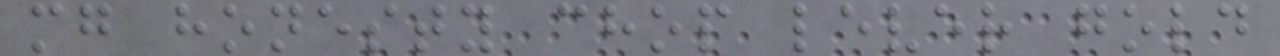mg honesty chop lever gold
